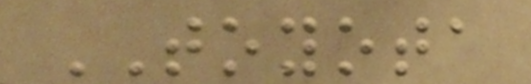TOYOTA
